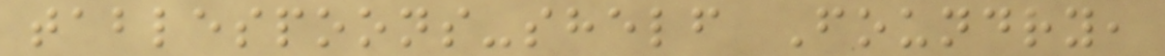tablespoons-shelf Foundry,
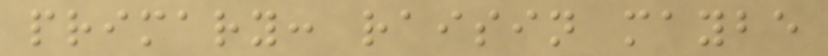primary: raisin maybe
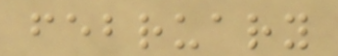february
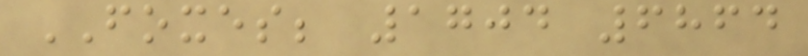FOXES; 1704 6864
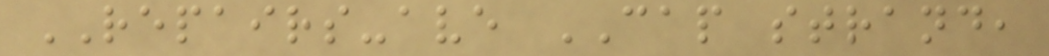REPAIRS-ave CAP strand,
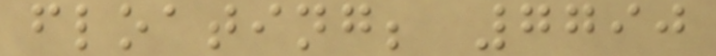floating; 7790
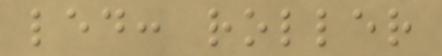led: roller
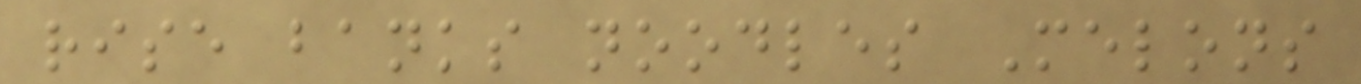rise banks noodles Melons
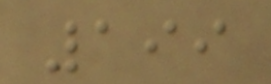199
